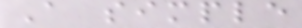A simple
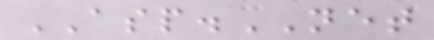ASP.NET
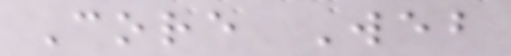Core Web
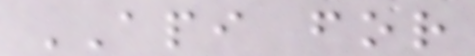API for
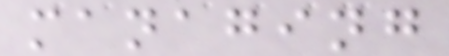managing
